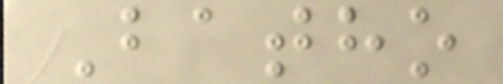Batho
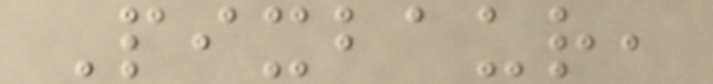Pixbaur,
